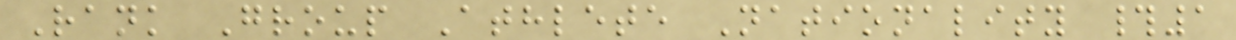Rank Group Athlete Nationality #1
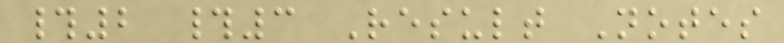#2 #3 Result Notes
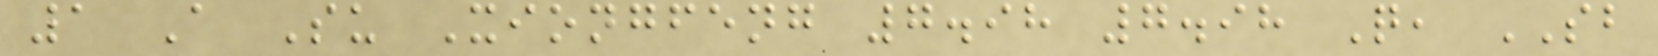1 A Su Xiongfeng 7.98 7.98 Q, SB
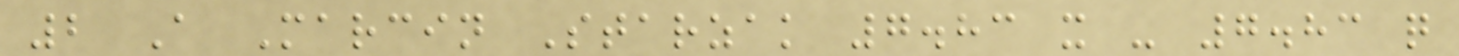2 A Marcin Starzak 7.83 x - 7.83 q
